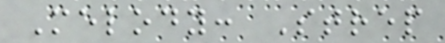Melody: Strep
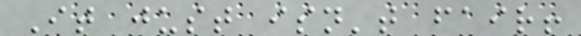It just isn't fair!
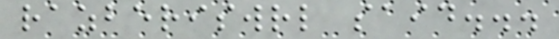razberiswrl said...
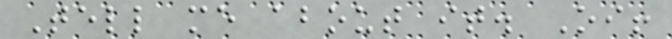Tell me about it. Oi!
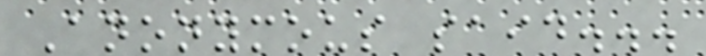Anonymous said...
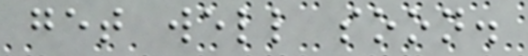get well soon.
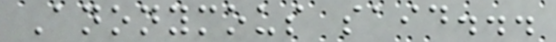Anonymous said...
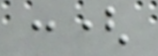:(
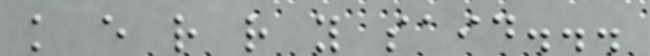k e r r y said...
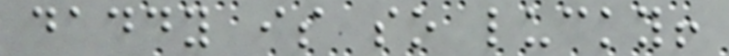daddy is so lucky!
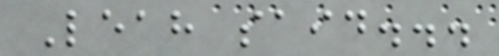Leah said...
